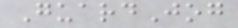GuardJog
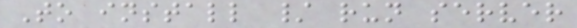To install / run server
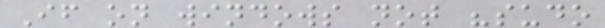If on windows not "sudo
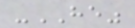-HE"
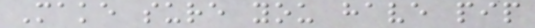Make sure you have pip
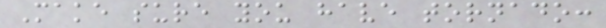Make sure you have tornado:
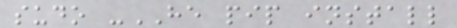sudo -HE pip install
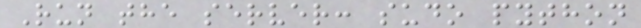Run the server: sudo python
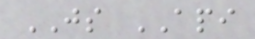JS API
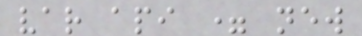var api = new
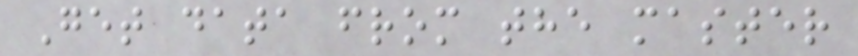Get data from the master
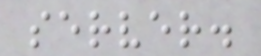server.
